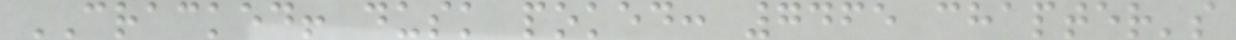CRACKED! dusk poked: 7465 chapter's
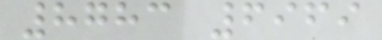8783 6969
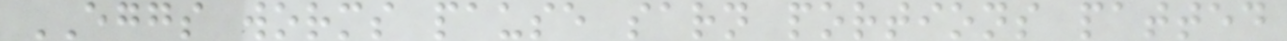EGGS worms pause sarn portions patted
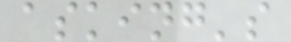asking's
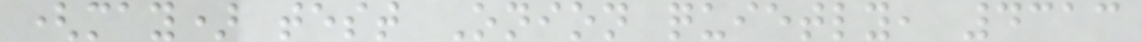(may) test Onion quietly, 4313
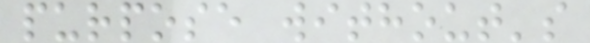purpose without's
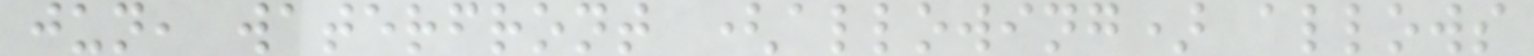jun, waterfront (allowing) allows
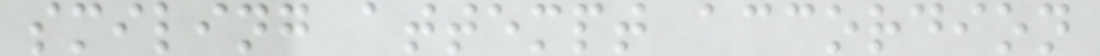smiling attempt accordion
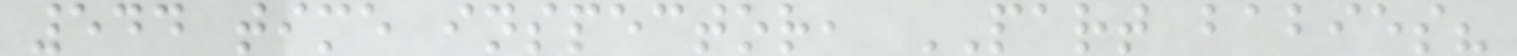544 time inspector, PART babies?
